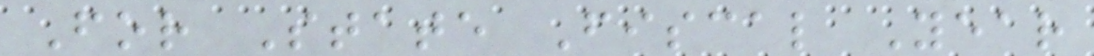For State Fiscal Year
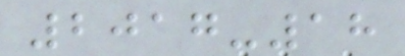2017-18
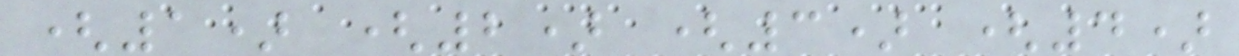(1) (2) (3) (4)
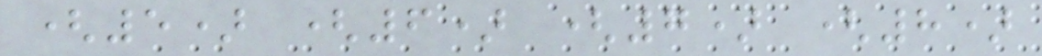(5) (6) (7) (8)
